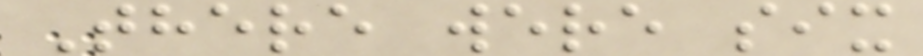There were six
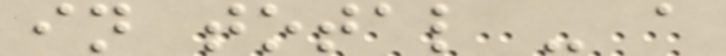in total - a
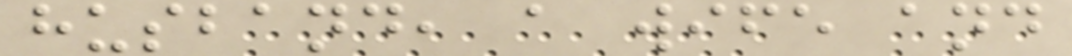husband, a wife and
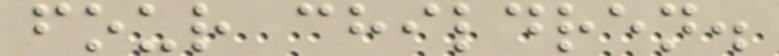four children.
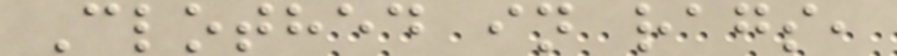Clothed in rags,
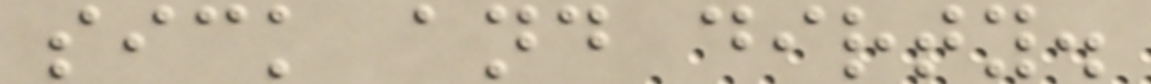sick and dirty.
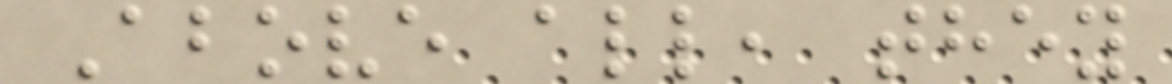Above all, they
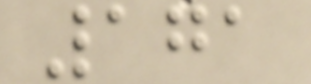171
